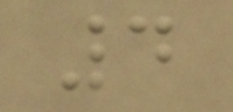4
